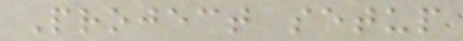Project setup
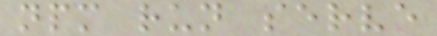npm run serve
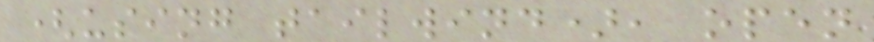(using tailwind), open
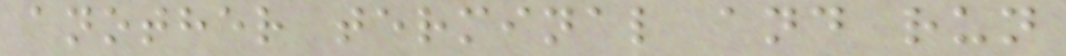another terminal and run
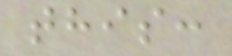this:
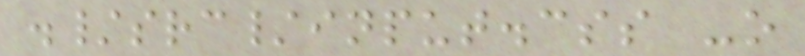./src/input.css -o
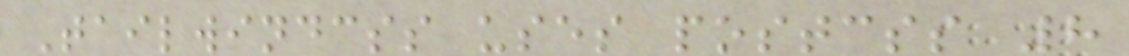Tailwindcss uses postcss 8
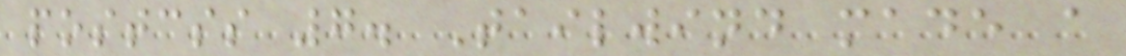postcss 7. Tailwind made a
